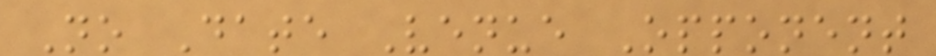No Date Venue Opponent
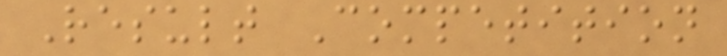Result Competition
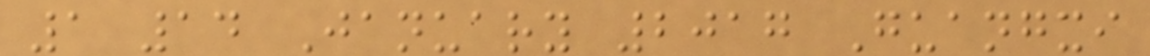1 14 January 2017 Guangxi
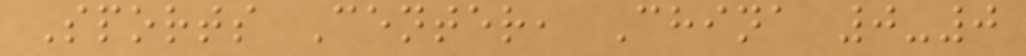Sports Center, China 0-0
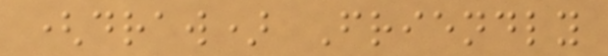(draw) Friendly
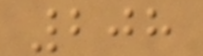208
